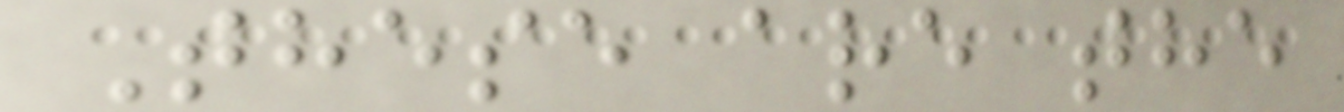These are the
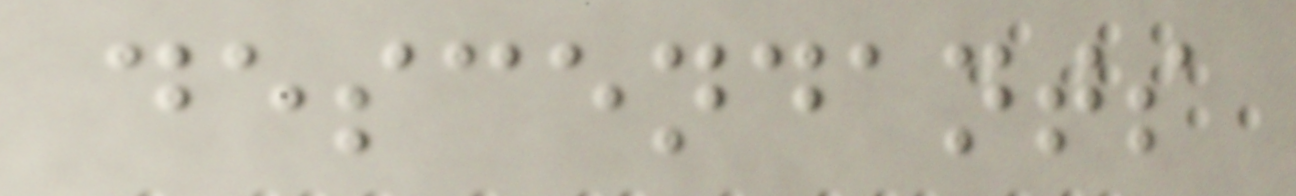descendants
